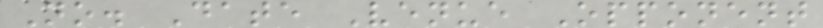No. Date Venue Opponent
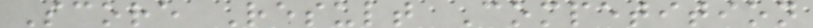Score Result Competition
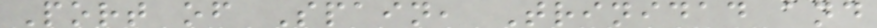Port of Spain, Trinidad and
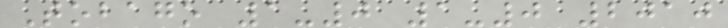Tobago 1-0 1-0 2010
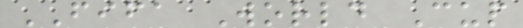FIFA World Cup
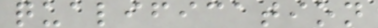qualification
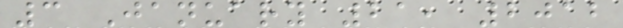3 January 21, 2012
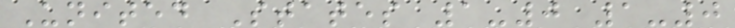United States 1-0 1-0
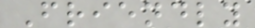Friendly
